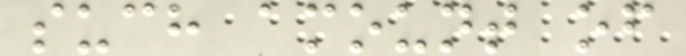such amount of
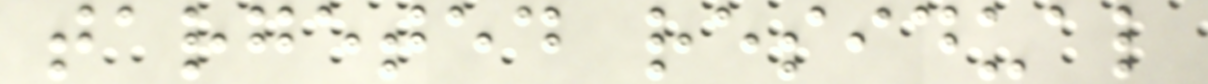targeted residual
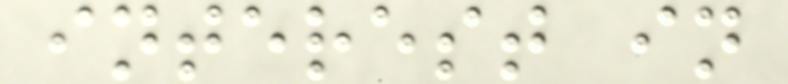interest in
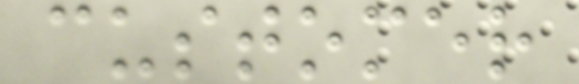customer
